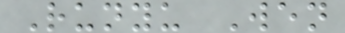Runyu Wen
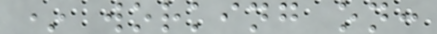* working on:
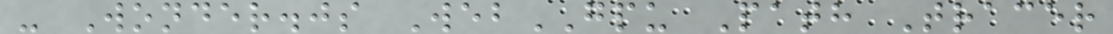- Wonder.js WebGPU Path Tracer
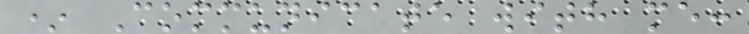* Communicate with me:
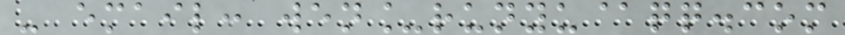- email: wen_runyu@qq.com
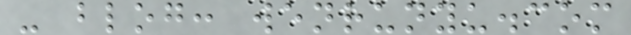- blog: wenrunyu.com
